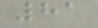81
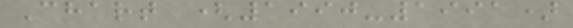Chart (1990-1991)
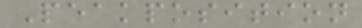Peakposition
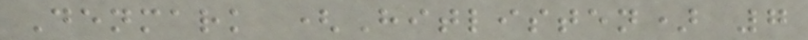Denmark (Hitlisten) 7
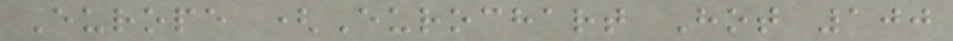Europe (Eurochart Hot 100
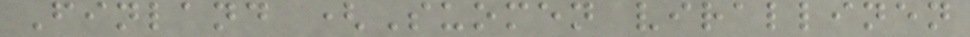Finland (Suomen virallinen
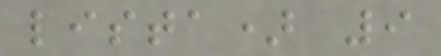lista) 9
